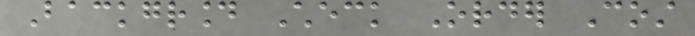Background Check Order Cost
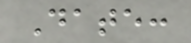Date:
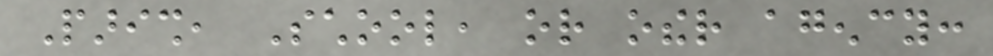Parish, School, or other agency:
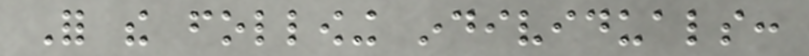For the following individuals:
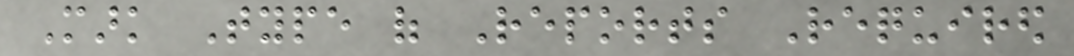Mark Type of Reports Required
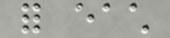for each
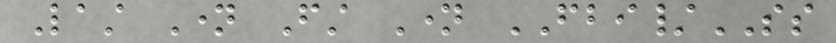Last Name First Name FBI/SS
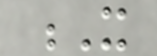X
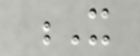X
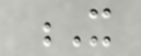X
